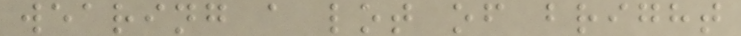wearing a lot of bright
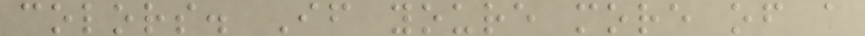colors. If youre more of a
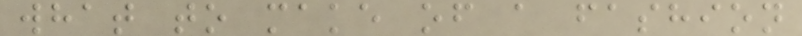what to make of a fashion
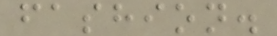fashion.
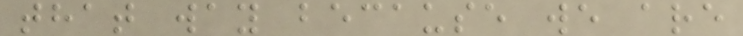that way because we are
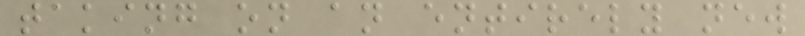taking on an entirely new
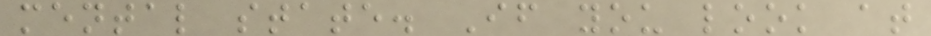mental state. If you look at
